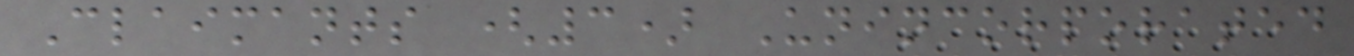Claimants (3) Unincorporated
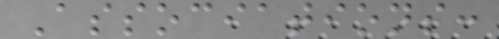Associations:
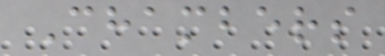Chambers
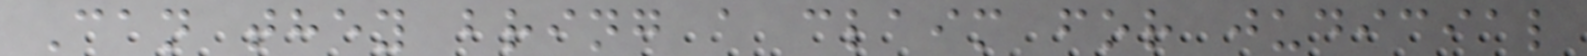Can they bring a claim for judicial
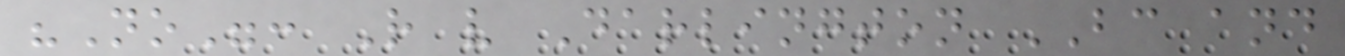"No": R v Darlington BC and
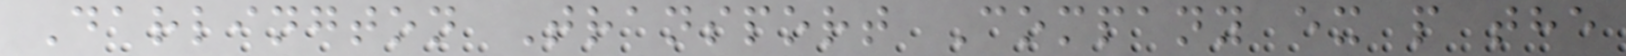Darlington Transport Company ex p the
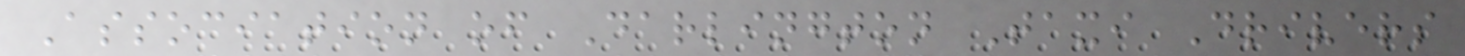Association of Darlington Taxi Drivers
